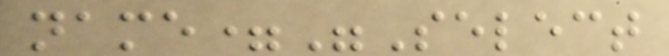name="Select
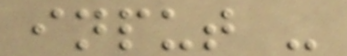input -
